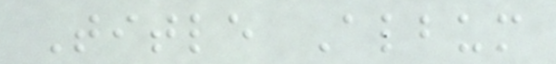Title Album
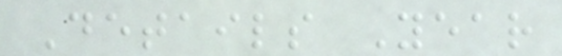Details Year
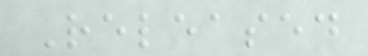Released
